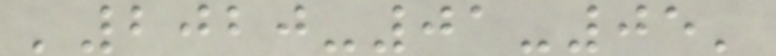'2020-01-05'
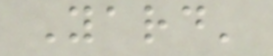Yard'
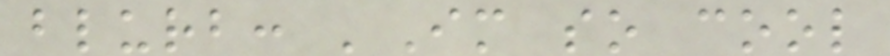blurb: 'Im so cool
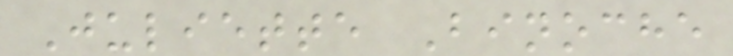Juliette Binoche
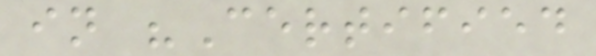in "Certified
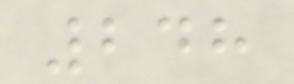248
